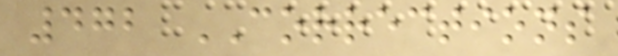472 CORRECTIONS
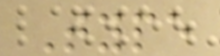Type
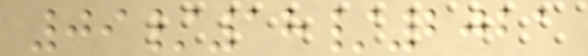09/18/2021
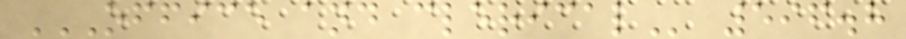OFFICE AND CLERICAL 596.8
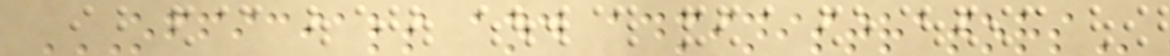OFFICIALS AND ADMINISTRATORS
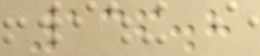136.8
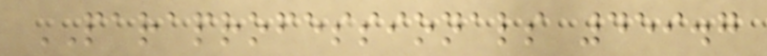PARAPROFESSIONALS 459.7
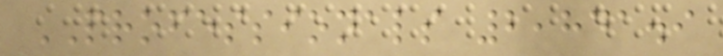PROFESSIONALS 2,841.9
